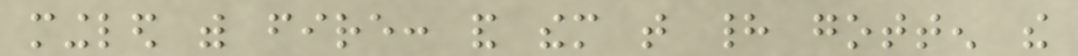mingled with fire: and them that had gotten the
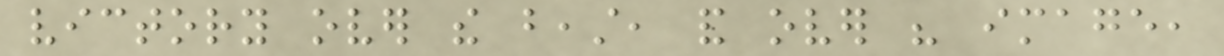victory over the beast, and over his image,
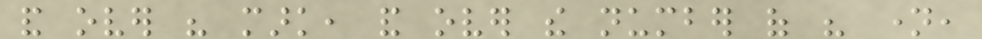and over his mark, and over the number of his name,
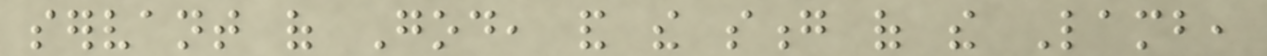servant of God, and the song of the Lamb,
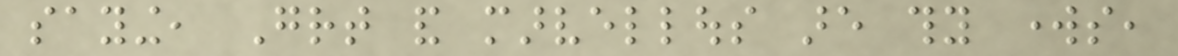saying, Great and marvellous are thy works,
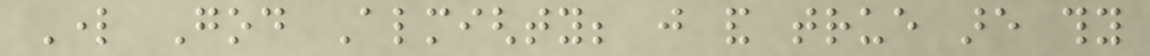Lord God Almighty; just and true are thy
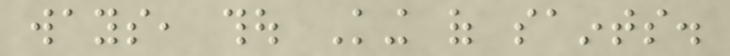ways, thou King of saints.
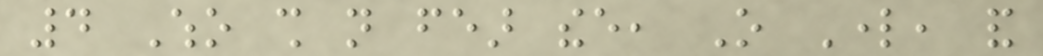4 Who shall not fear thee, O Lord, and
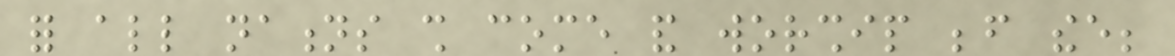for all nations shall come and worship before thee;
